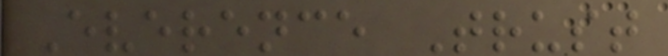Everence Trust
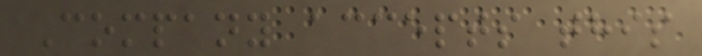Company accepts this
